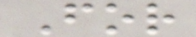For
